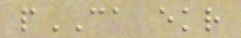pCA ekr
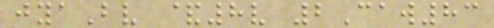jyaBv &8v 2Caw83
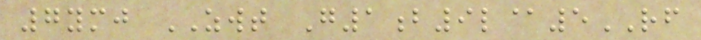7ymj ZWT G1b9l@5RF
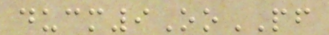ducm9OoPF
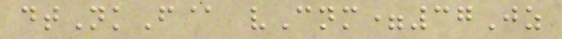dtNkF@ vCnm=37Jz
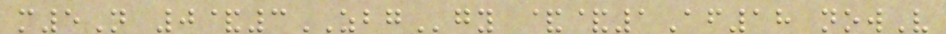m5N 0&3ZBGgy &&1Af18 nowV
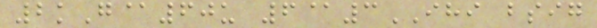2kG@60u 6@3IHI bsig
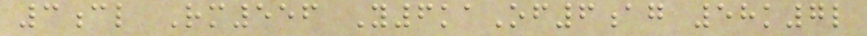3cl Rm556 Y6kaOf6ag 58k7l
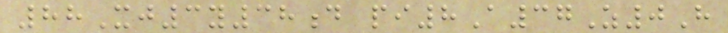88Xj3y38d pi8A37Z0H
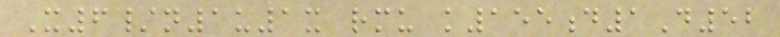X6/n1u1x rmu k155d1D52
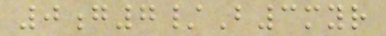0g7/B3myr
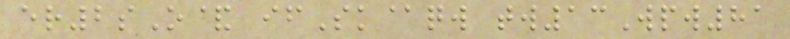er2sO& ifSk@qw tw13Wpw81
